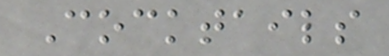Cocktails
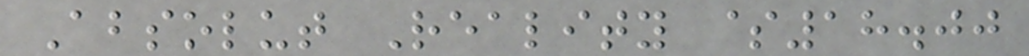Absolut Reality $18.00
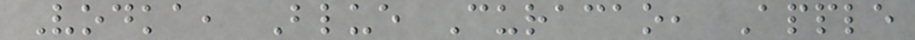Vodka, Blue Curacao, Apple
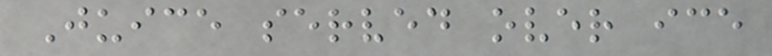Juice served over ice
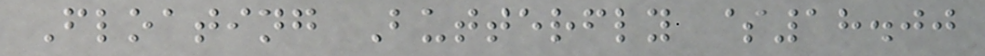Floating Butterfly $18.00
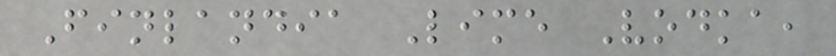Finlandia Lime Vodka,
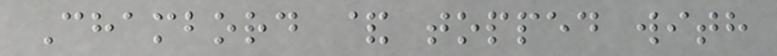Chambord & topped with
